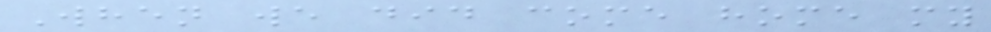When we did come home my
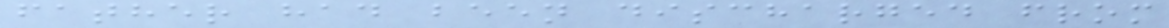father had been discharged from
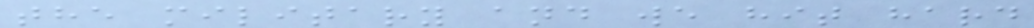the military and we hit hard
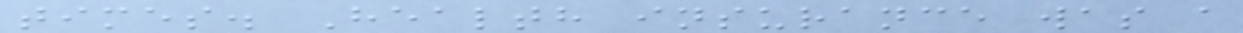times. Health insurance was a
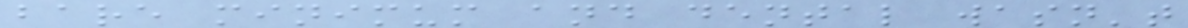bare minimum and dental wasn't
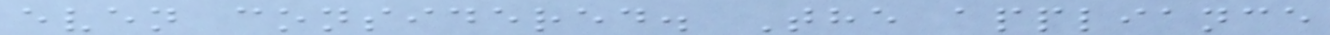even considered. The appliance
